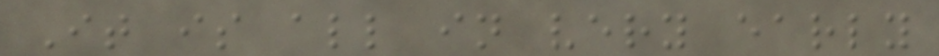It is all in very early
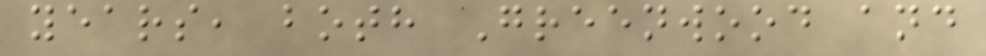years, both Greenwood and
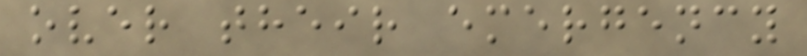over their emergency
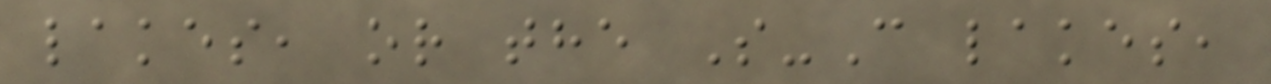lakes, or the S-C lakes,
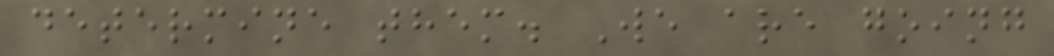determine them. We are going
